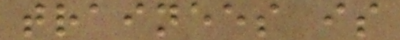trainees is
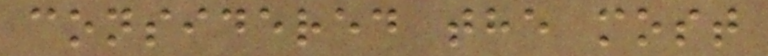considered the most
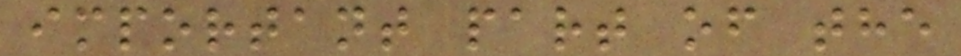important part of the
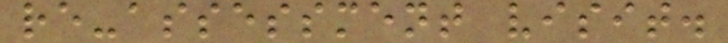re-assessment visit.
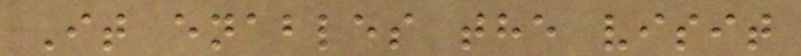It enables the visit
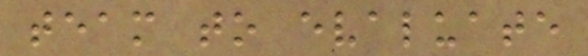team to evaluate
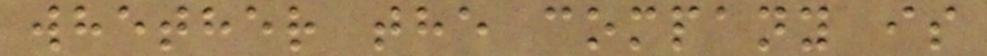whether the company is
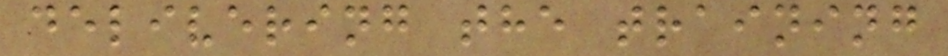delivering the training
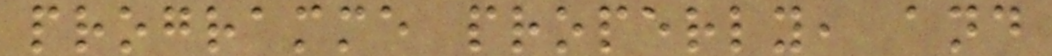programme properly, and
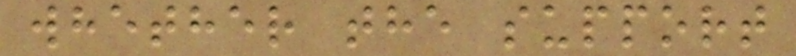whether the support
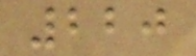220
